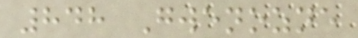848 Gwenozne
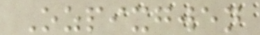Ozpixgwen
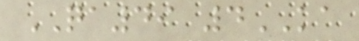QA49 4KA
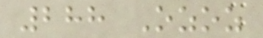288 Ozoz
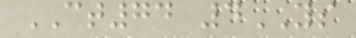CT74 4YS
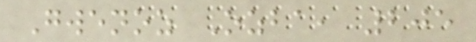Gwenoz Ozba, 205
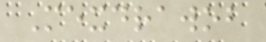Mexdrawob
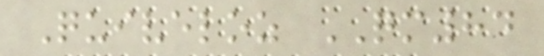Quiveloz QM84
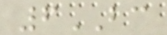6BC
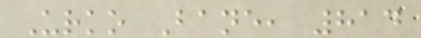Urko Bane, 814
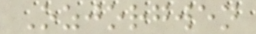Ozjorgwen
